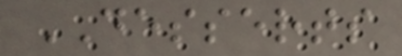DESSERTS
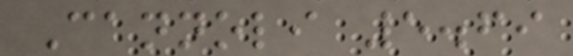Cannoli 5.69
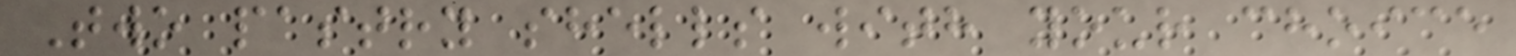Two pastry shells with your choice
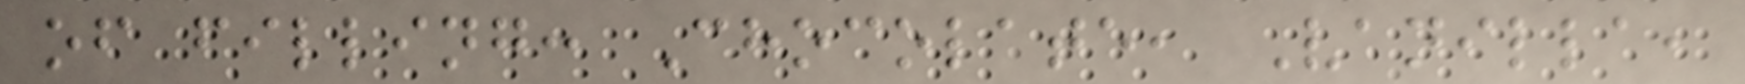of filling: Chocolate, Vanilla,
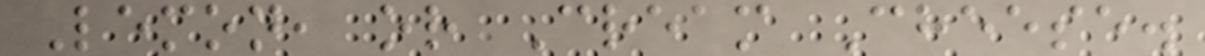Lemon, or Cream Cheese.
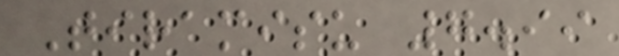Tiramisu 7.99
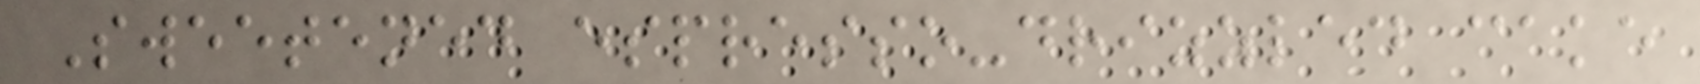Sweetened espresso-drizzled cake
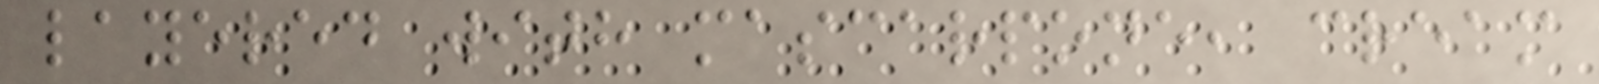layered with mascarpone, cream
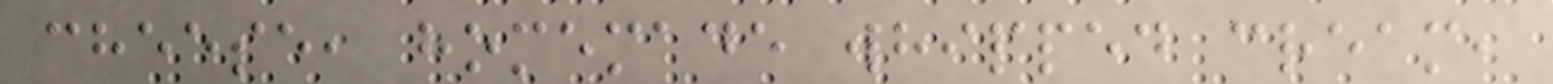cheese, homemade whipped cream,
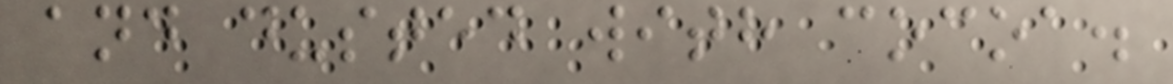and dusted with cocoa.
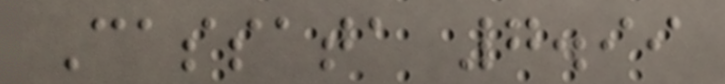Cassata 7.99
